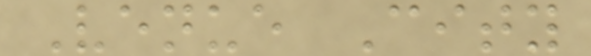Venue City
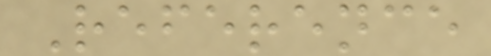Reference
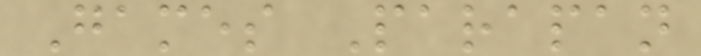Games Parapan
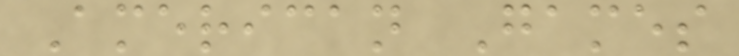American Games
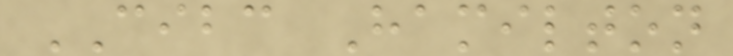CIBC Hamilton
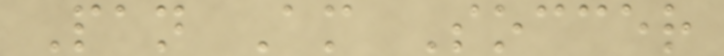Pan Am Soccer
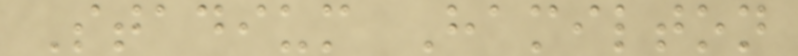Stadium Hamilton
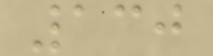130
